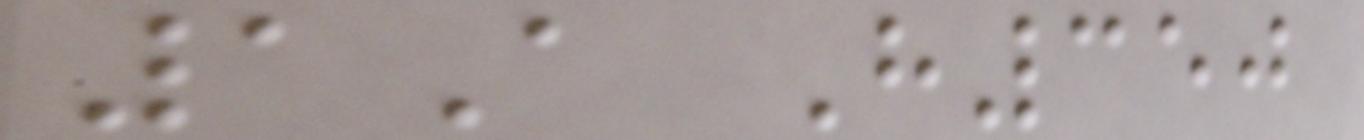1A H350
